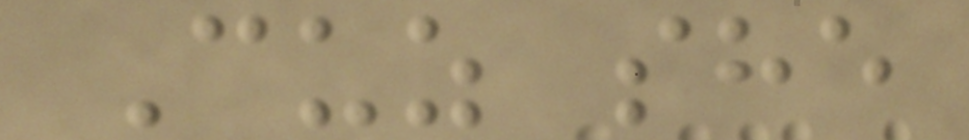Cuz she
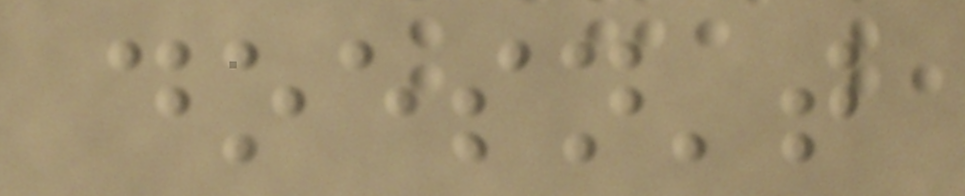doesn't
